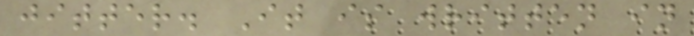jitter. It is written in
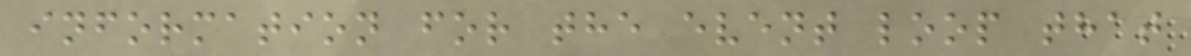information for the event loop that
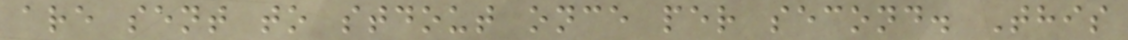are sent to stdout once per second. This
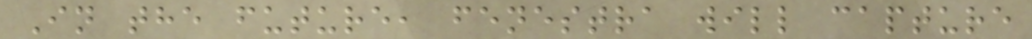In the future, fenestra will capture
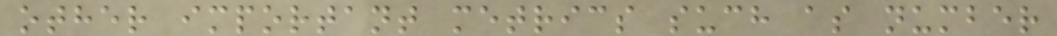other important metrics such as number
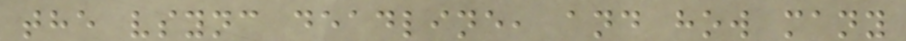the vsync deadline, and how many
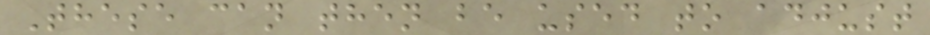These can then be used to adjust
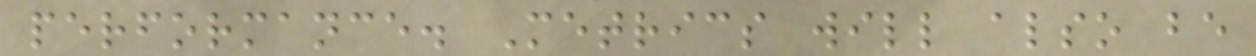performance. Metrics will also be
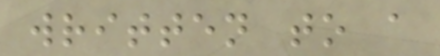written to a
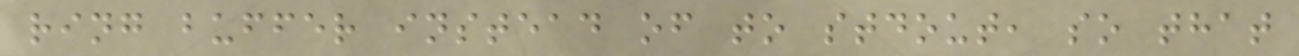ring buffer instead of to stdout, so that
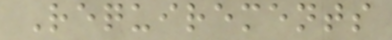Requirements
